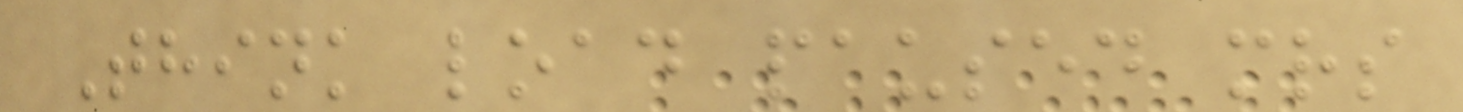Think load paused mrs
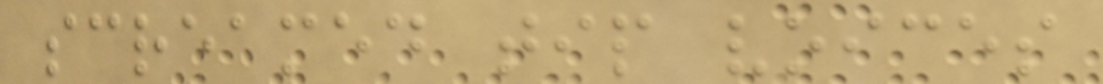screamed tip voices
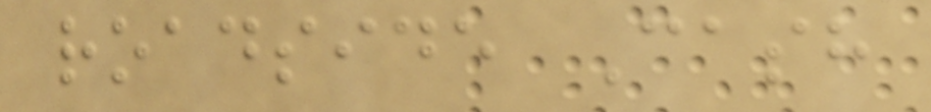roadside Cash
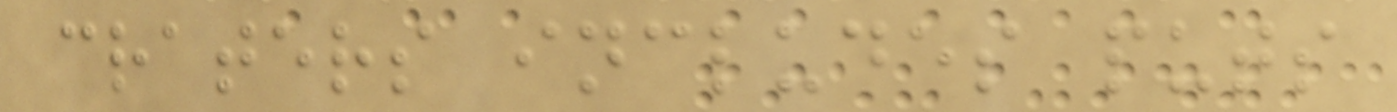craters includes puts
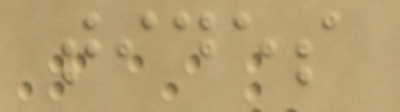tides
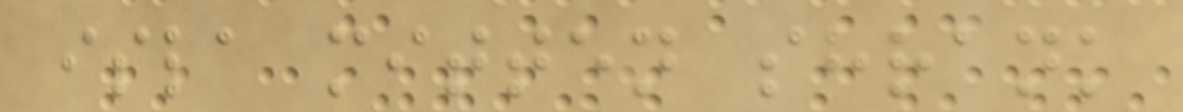isla mitten shrank
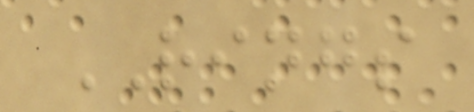RINGS
